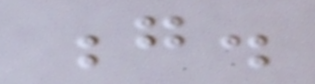g.
